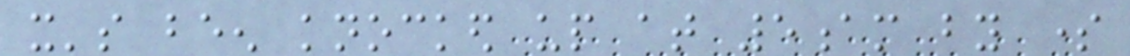it's been knocked up at 5am by some
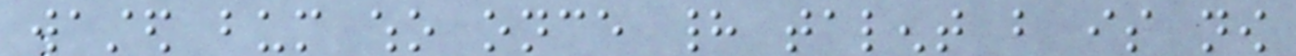wasted bum who once had talent but is now
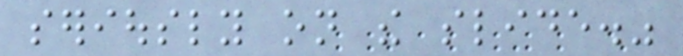seriously on the slide."
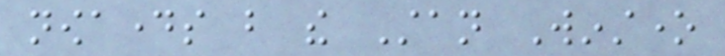nowadays but the Stan Winstone
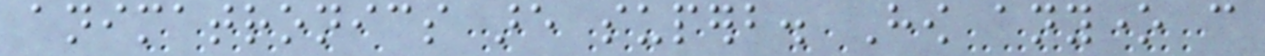animatronics are superb. How anyone can
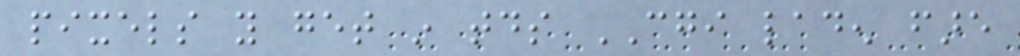pixels you get in todays CGI laden fare
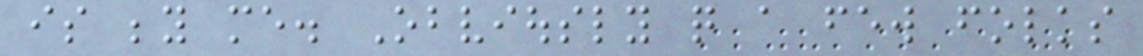is beyond me. Obviously quite a few folks
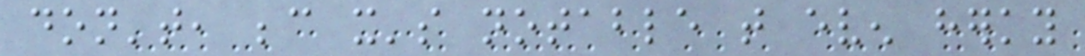don't, because it's notable that even herky
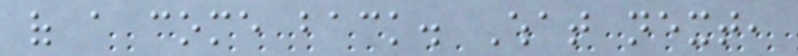of a come back. What next,
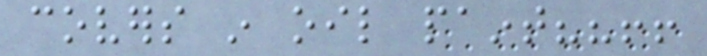covers in oil paint??!!
